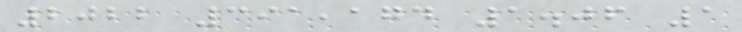2022 391,174 1.06 1
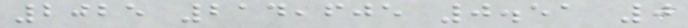2025 214,605 0.51 0
